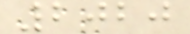2020
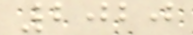2020
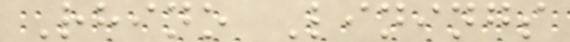Rhino Linings
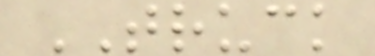TRUCK
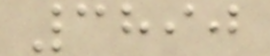3890
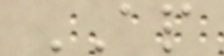AP
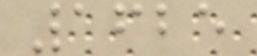1625
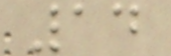14
